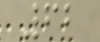62
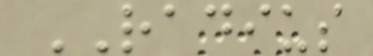RADIUS
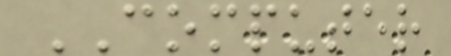COMPUTER
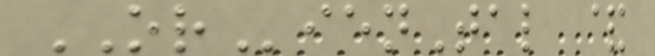ORienTal &
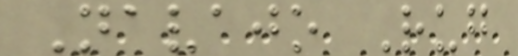Navajo Rug
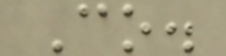Co.
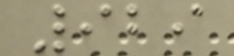929
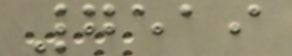7519
